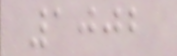1002
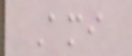Ami
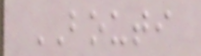BOUTI
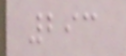293
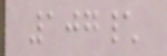107\
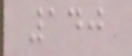140
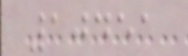10451
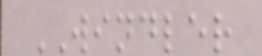WINDLER
